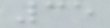35
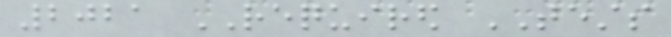2021 REQUIRED TESTS
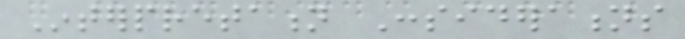Interpretation Considerations
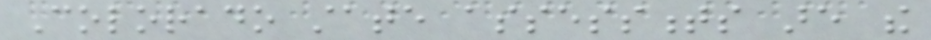Colorado state assessments are the
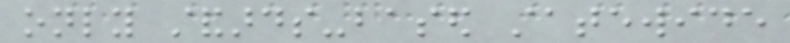only standards-based statewide
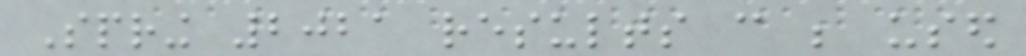Spring 2021 results can be used
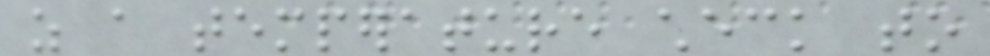as a temperature check to
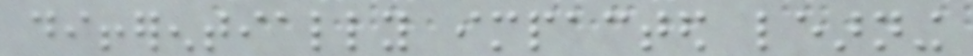differentially impacted learning
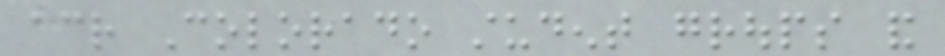across Colorado student groups and
